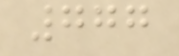777
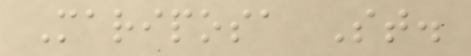Mariposa St.
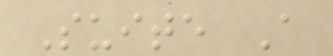Suite A
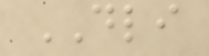DLI
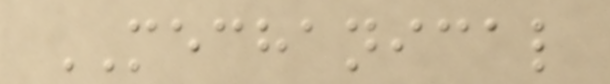MECHANICAL
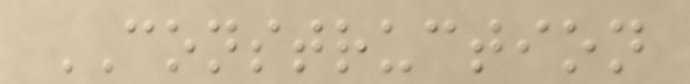CONSTRUCTION
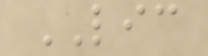LIC
